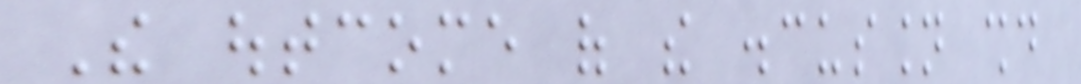The outcome of the discussion should
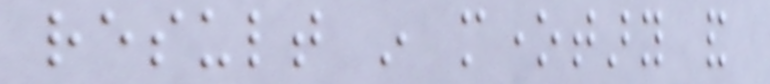result in monetary and
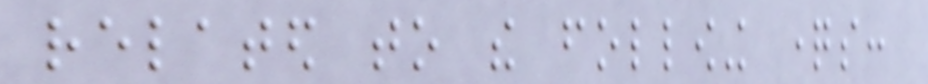related to the following questions:
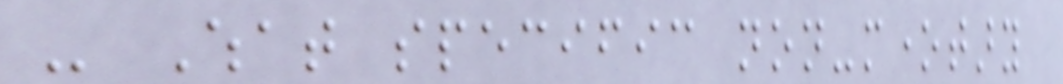- What specific non-monetary
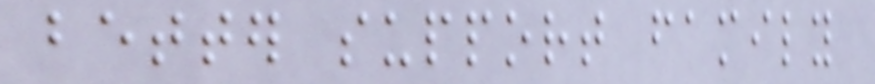better support family
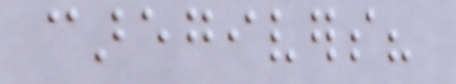caregivers?
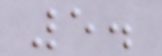5.
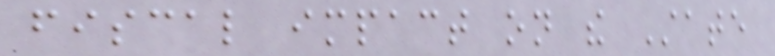fiscal impact on the State
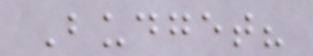Budget?
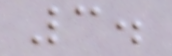3.
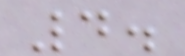4.
